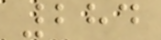284
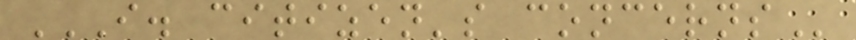I. CITIZEN'S CONCERNS
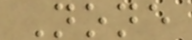None
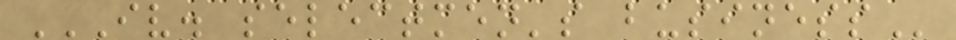IV. SELECTMEN'S BUSINESS
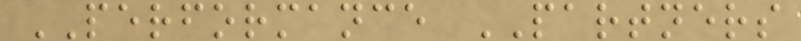PERFORMANCE PARTNERS
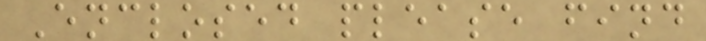Enclosed please find
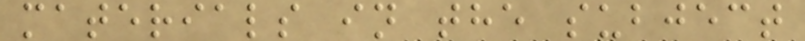materials in the subject
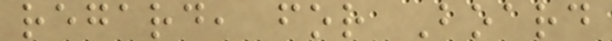regard, for Board
